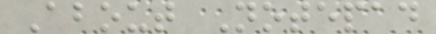About Notepad
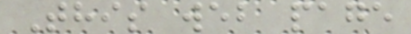This web page
